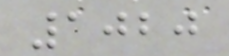1020
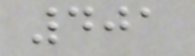401
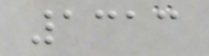1313
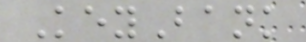KeyBank
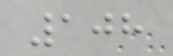108
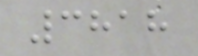3818
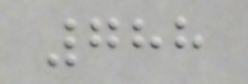788
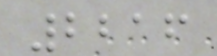2216
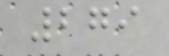279
